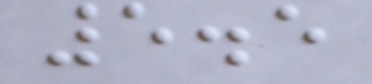5.5
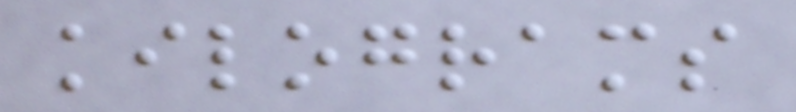kilograms
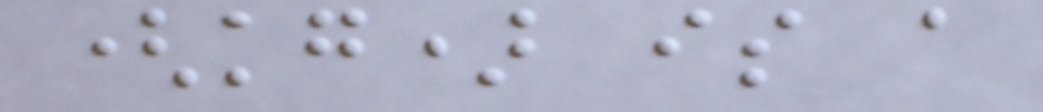(kg) is a
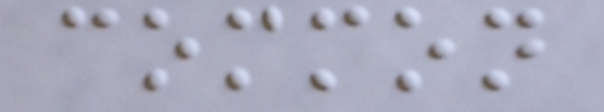common
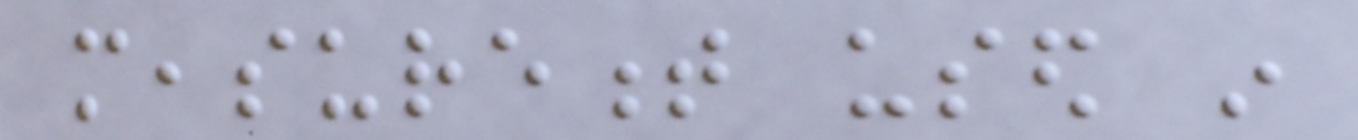measurement used in
